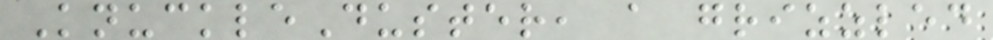KnuckleDuster, a grizzled
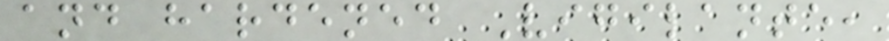and hardened Vigilante,
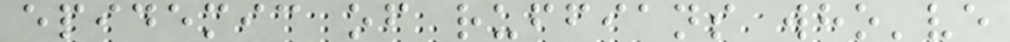epidemic of ruffians who've
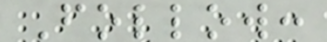Follow:
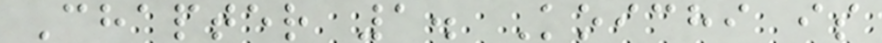Chapter 1. Koichi is
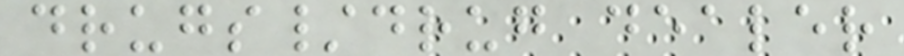drugs/drug dealer
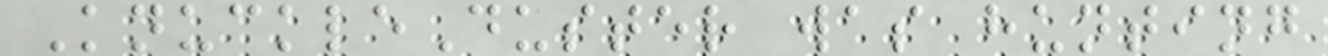KnuckleDuster was hunting
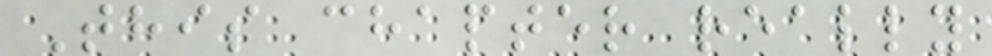This chapter really
